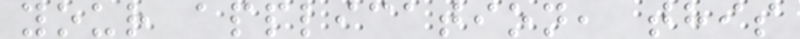your application, this
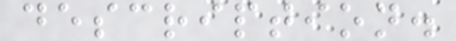description.
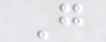G
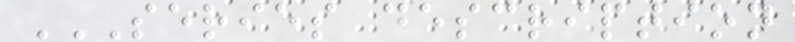SERIES DESCRIPTION
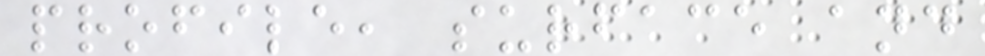profile, surface and
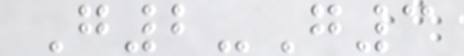G2-G3
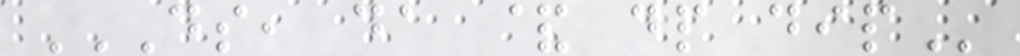DS, DA & DP DIP
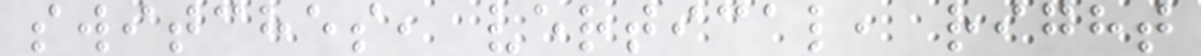switches, vertical, right
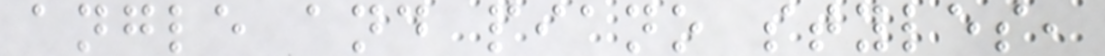angle and piano styles,
